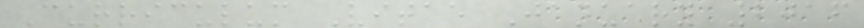Curriculum Vitae January 2016
